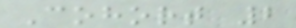Cohort 2
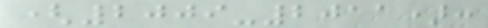(2009-2011):
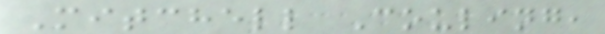Mitchell Couling,
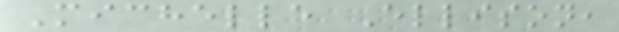Michelle Ellison,
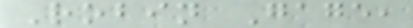Robin Gage,
